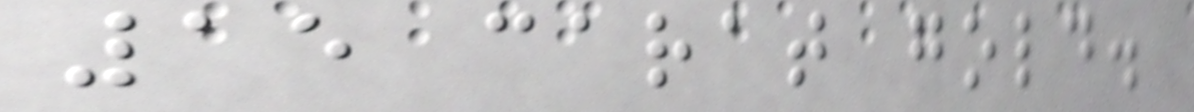15 carat gold.
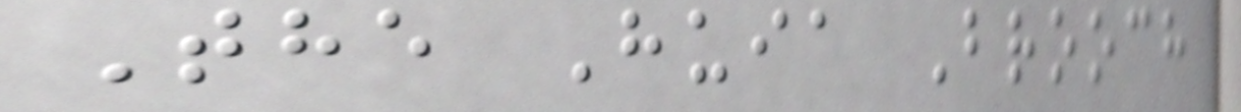The Huia Brooch
